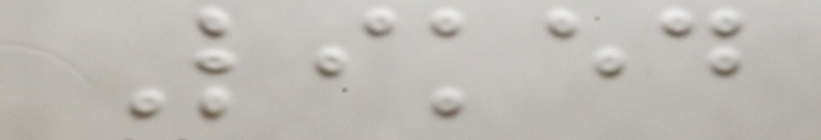Liked
